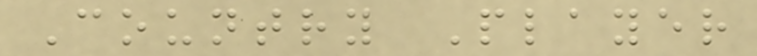Country Player
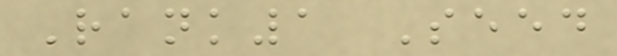Rank1 Seed
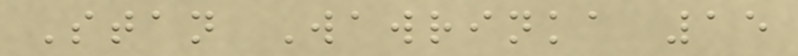Stan Wawrinka 15
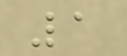1
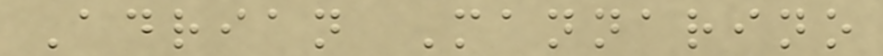Adrian Mannarino
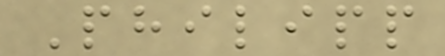Philipp
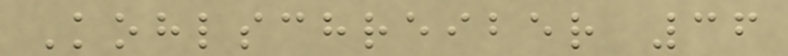Kohlschreiber 36
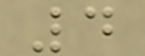4
